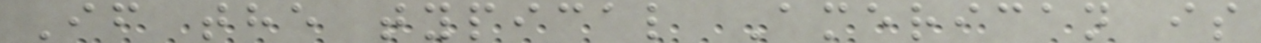If the typical American is
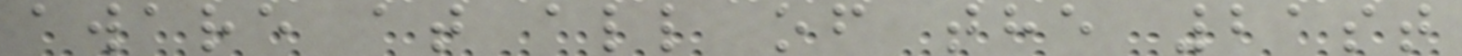aware at all of the 21st
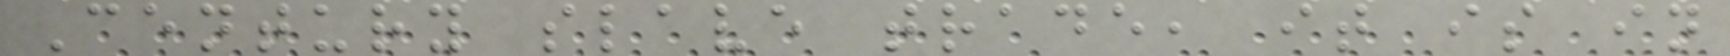Century slave trade, it is in
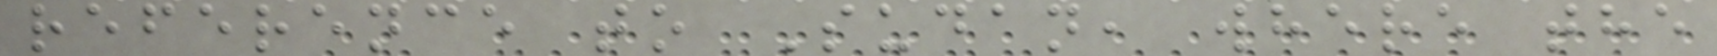reference to Sudan, where the
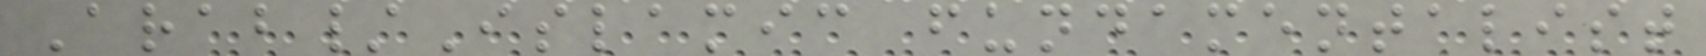Arab/Islamic fundamentalist
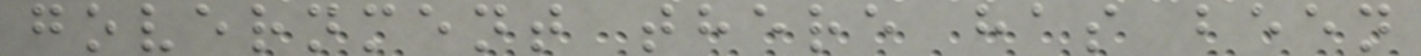government there has been
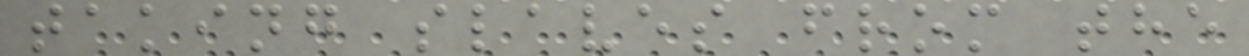taking slaves from the
